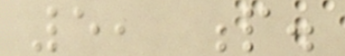5, p.
